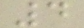4
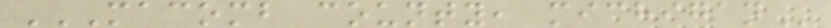MACOMB COUNTY, MICHIGAN
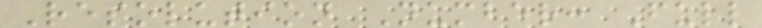Resolution Number: Full
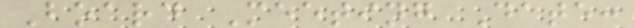Board Meeting Date:
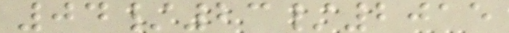04/23/2015
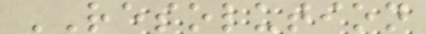RESOLUTION
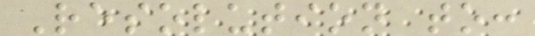Resolution to:
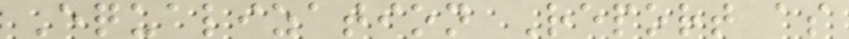Equalization Report as
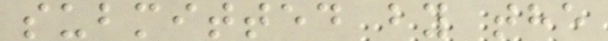submitted by the
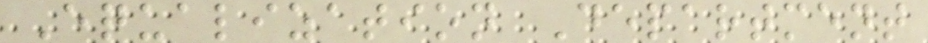Equalization Department
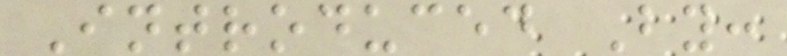Introduced By:
